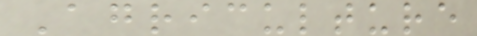Agriculture
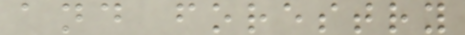and forestry
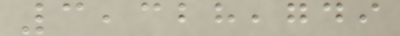3,328,749
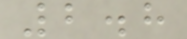2.8
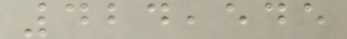424,545
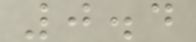0.4
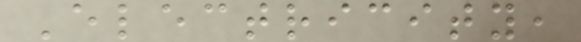Electricity,
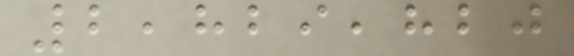2,829,820
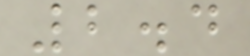2.4
